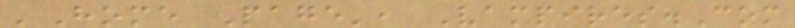'Home Page', Vampires.Com
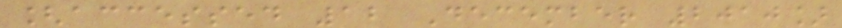[accessed 12 December 2010]
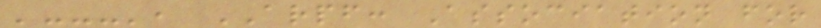'---', ARPF: Association for
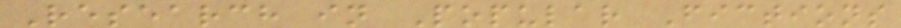Research in Popular Fictions
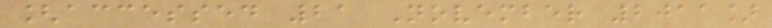[accessed 21 November 2011]
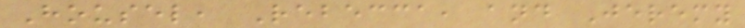Housel, Rebecca, and Jeremy
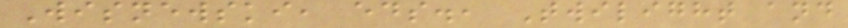Wisnewski, eds., Twilight and
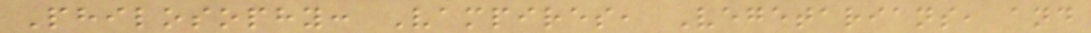Philosophy: Vampires, Vegetarians, and
